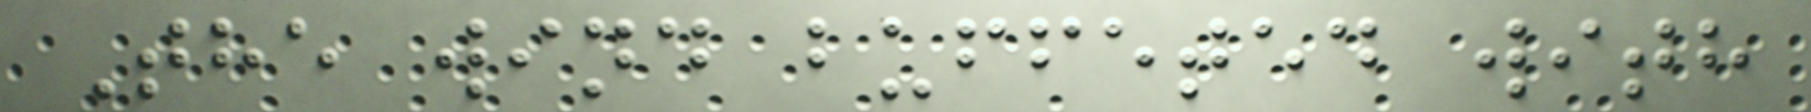The wind buffeted with
